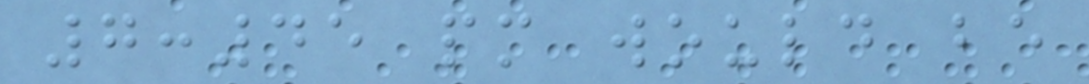7:45 pm would be
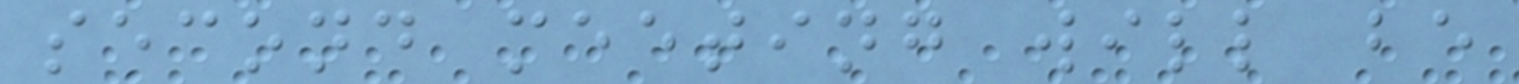second meeting will be
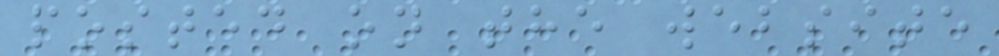posted on the website
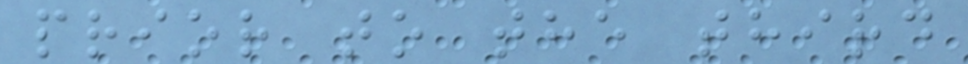prior to the third
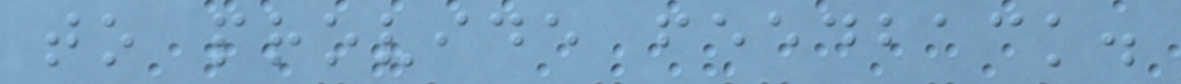to provide feedback.
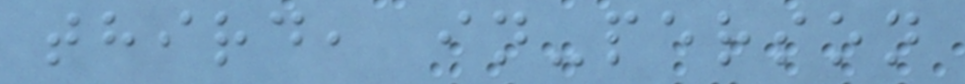third, in-person
